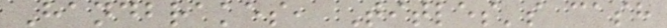Handbrakes, Titles's cash
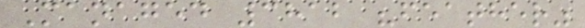Managed 3812 "feather"
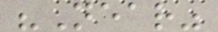"Near"
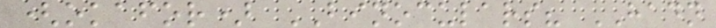(okafor) BINOCULARS? HADN
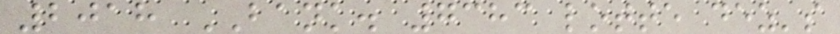2018 BANK. 7383 lotte dez's
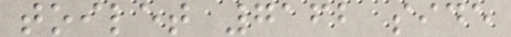toilet 7162 side
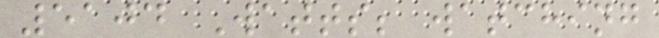5104 Watts; watching
